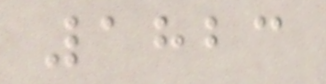1823
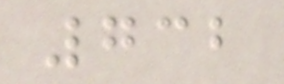732
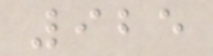925
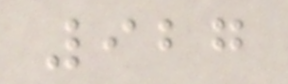927
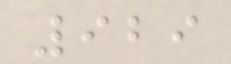929
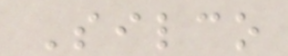Silco
